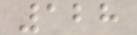128
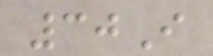30I
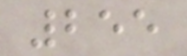255
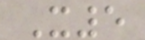X5
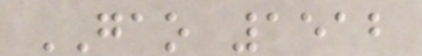GAO 1512
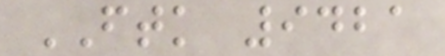FTK 9421
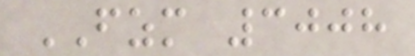FZM 3008
